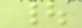|
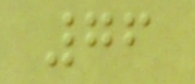76
